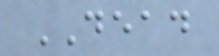DEAD
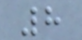8
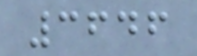3646
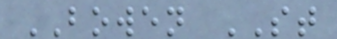BOWEN ST
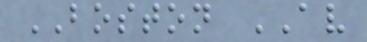BOSTON AV
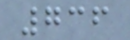736
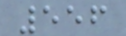556
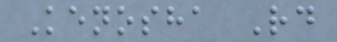Kenosha Rd
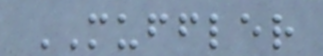MUFFLER
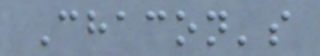Chacon's
